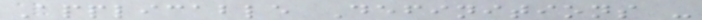Applicable Definitions -
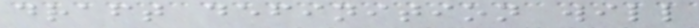draft definition will
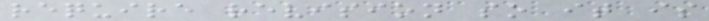require revision so it is
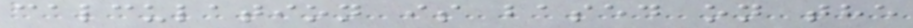calculation is based on the
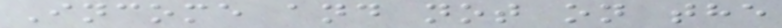Income and not on the
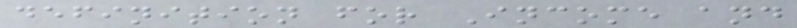definition for Income and
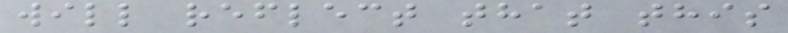will reflect that this
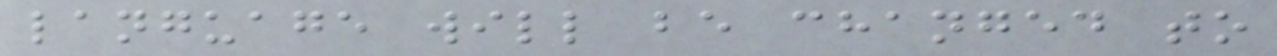language will be changed to
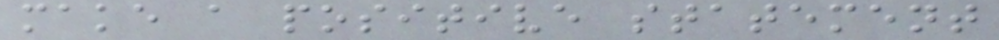make a positive statement
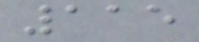115
